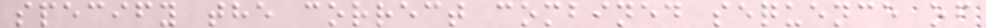specify the correct combined sequence of
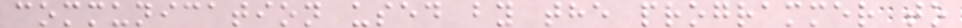communication used by the programmer to
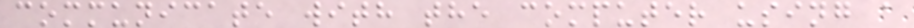communicate with the computer using a
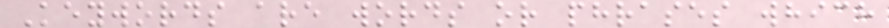Keywords are words or phrases which
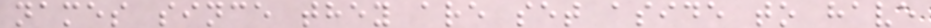names since they are set aside to have
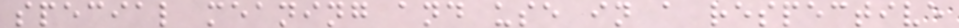special meaning and use in a respective
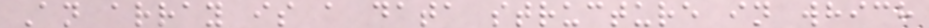An array is a data structure in which
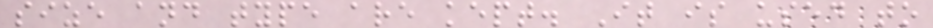size and type are kept. It is used to
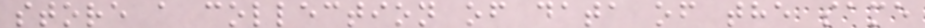store a collection of data of the same
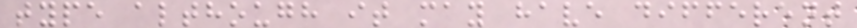type although it may have different
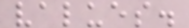values.
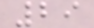29
